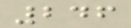246
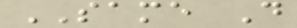SAME D
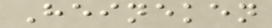Heineken
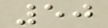50
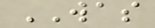WAS
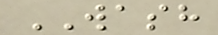WASH
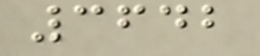3642
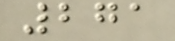271
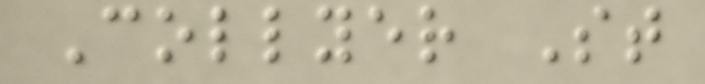Collyer St
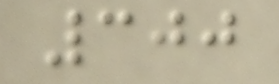300
